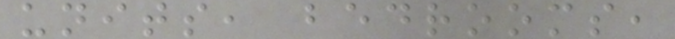units, bedrooms,
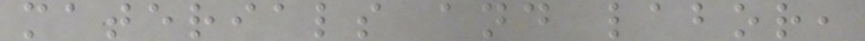materials and labor,
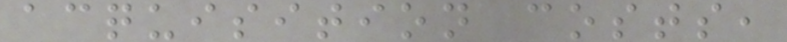acquisition costs,
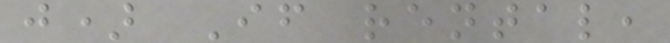j) If rental,
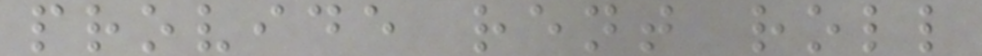provide rent roll
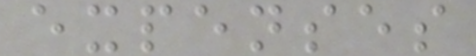expenses
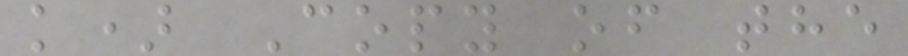k) Copy of the
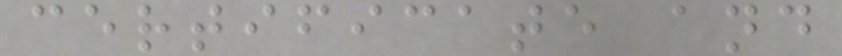certificate and
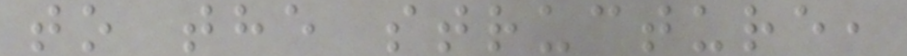to the structure,
